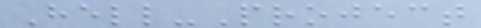Hell-Project
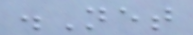.Net
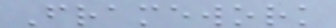Framework
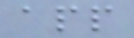app
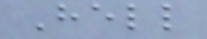Hell
